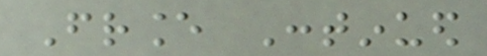France Continued
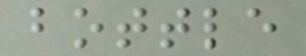bottle
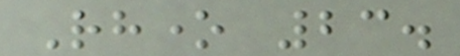Rhone 23.
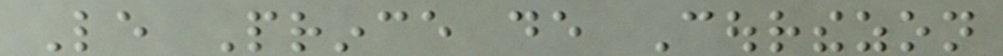Le Prince de Courthezon
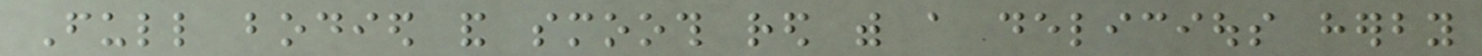Full bodied and smooth red with a delicious herby
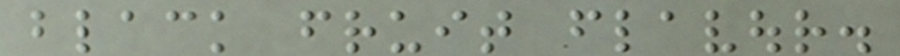black fruit flavour.
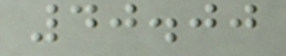40.00
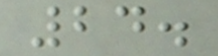24.
